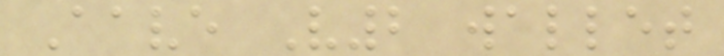Aave V2 wallet
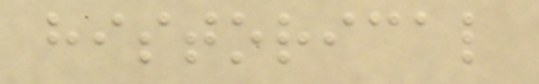historical
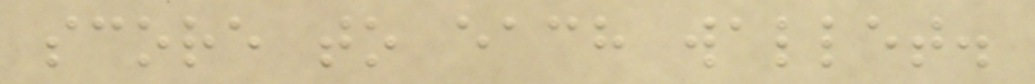score to each wallet.
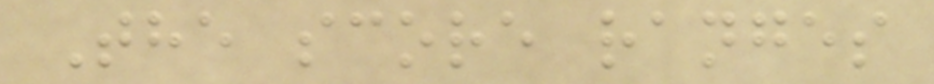The score ranges
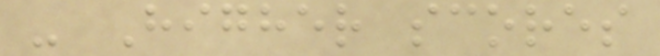- Higher scores
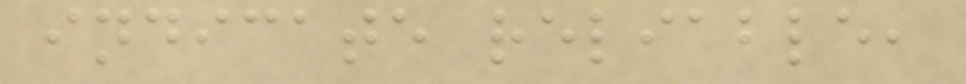indicate reliable,
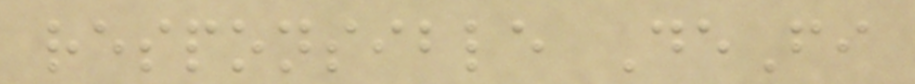responsible DeFi
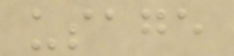usage
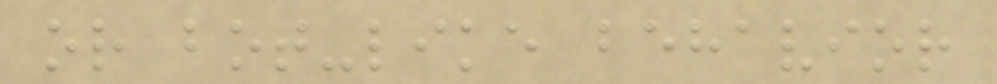or bot-like behavior
